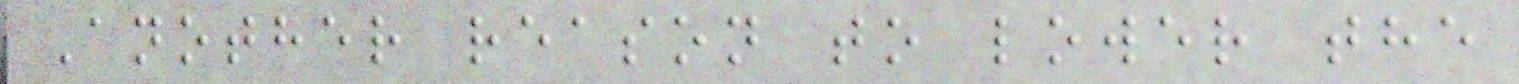Another reason to lower the
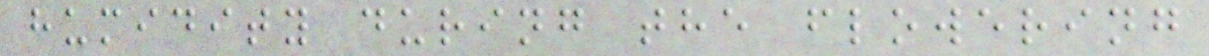humidity during the flowering
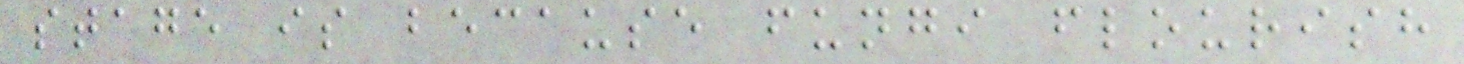stage is because fungi flourish
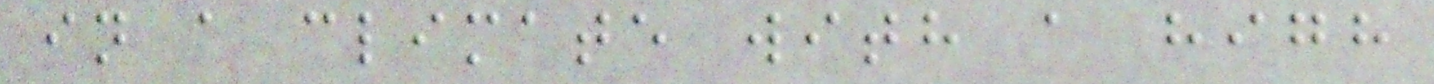in a climate with a high
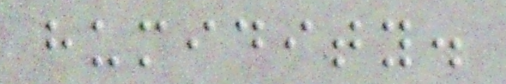humidity.
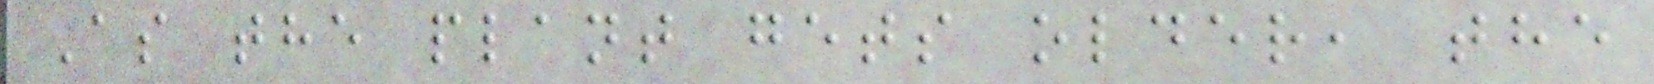As the plant gets older, the
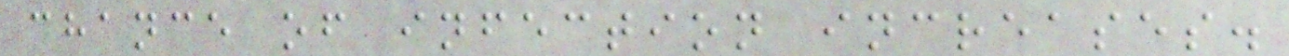chance of infection increases.
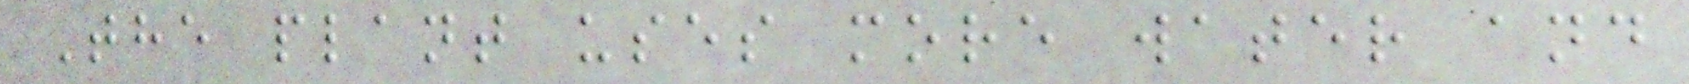The plant uses more water and
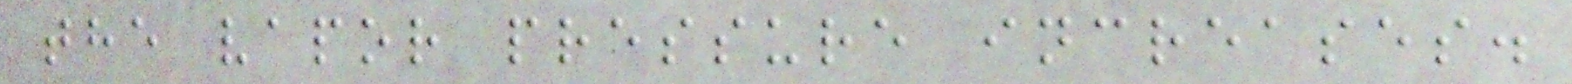the vapor pressure increases.
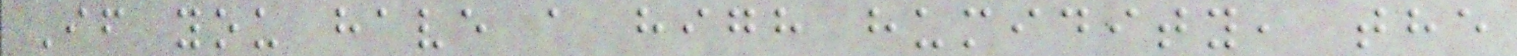If you have a high humidity, the
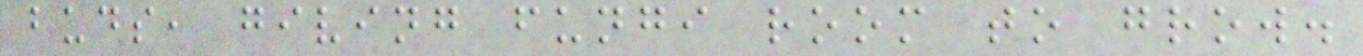buds, giving fungi room to grow.
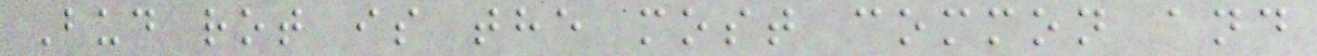Bud rot is the most common and
